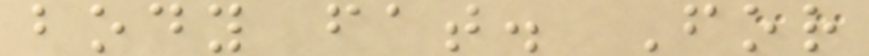body fat. For
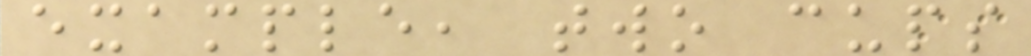example, two cups
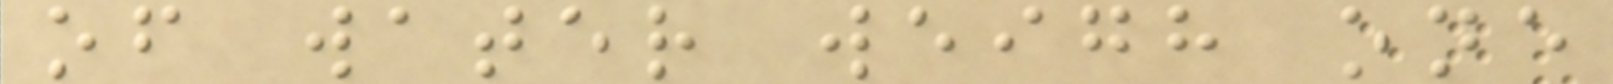of water weigh one
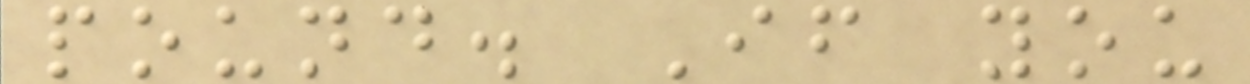pound. If you
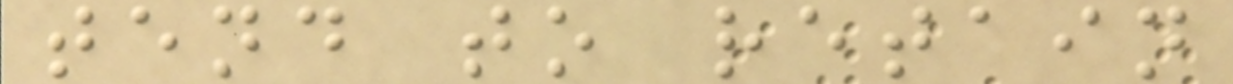tend to retain
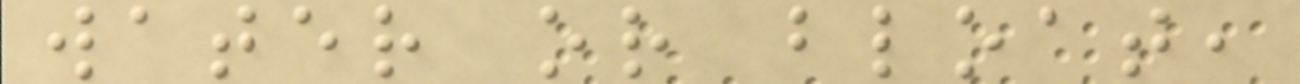water or bloat,
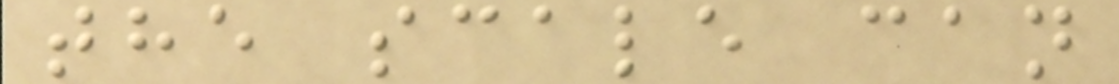the scale can
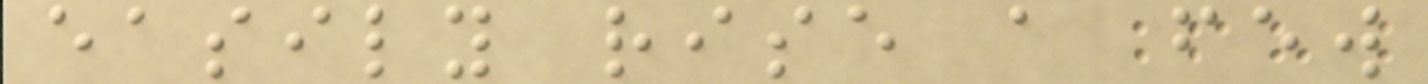easily rise a few
